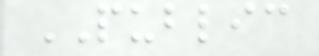PUBLIC
